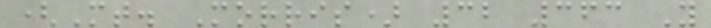(Mt. Morris) 32 363 Y
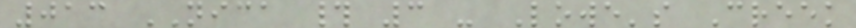013 NICA # 3 - Lowe's Creek
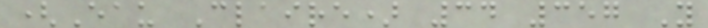(Eau Claire) 34 357 Y
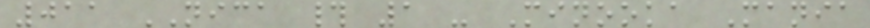011 NICA # 1 - Minooka Mania
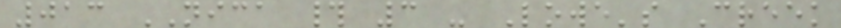013 NICA # 3 - Lowe's Creek
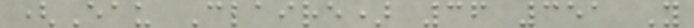(Eau Claire) 36 351 Y
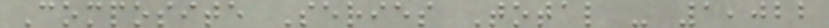Composite Series Total - 1,022
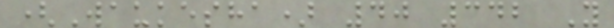(Waukesha) 40 342 Y
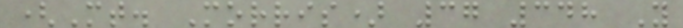(Mt. Morris) 37 348 Y
